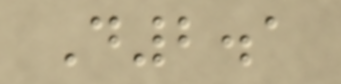D2.1
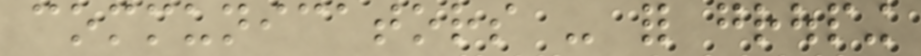communicators - for grouping
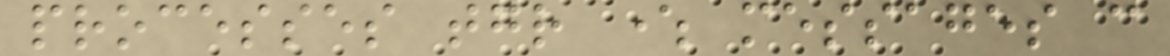processes together where messages can
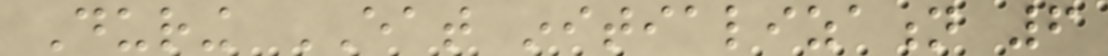During EAT initialization 6
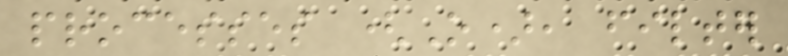processes (O), filter
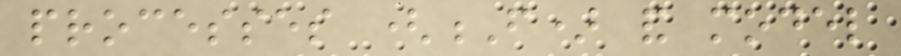processes (F) and model
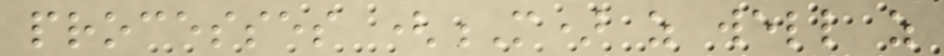processes (M) as well as
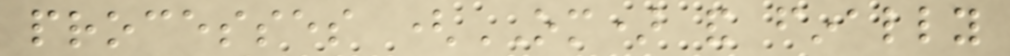processes (OM) and finally
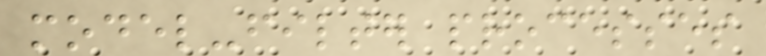model-filter processes
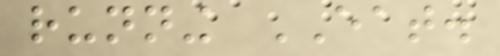running EAT.
